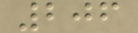206
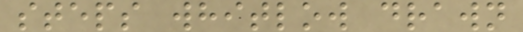steps whitlow drawn
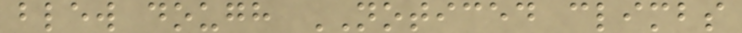blew dough NOTICED climbs
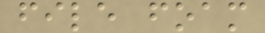file foam
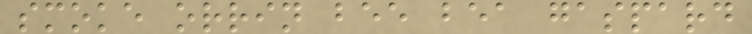smoke orrin bee bea gaspard
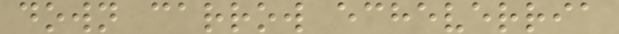down carrow echeverria
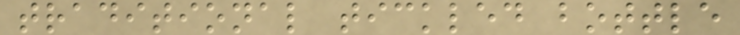traditional tickled bottle
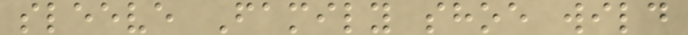sleeve Family shoe wild
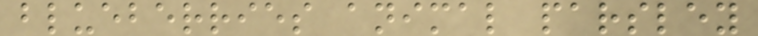blueberries animal parsley
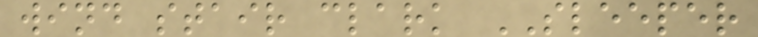wind stair clark SLEEPER
